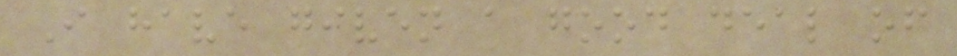I have given a good deal of
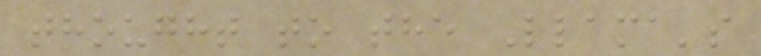thought to the Llama's
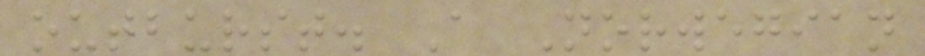outburst. A Norwegian
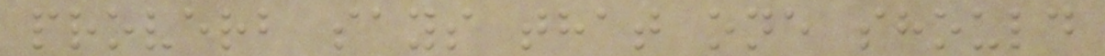proverb says that one should
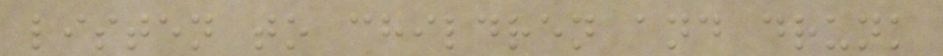listen to children and drunk
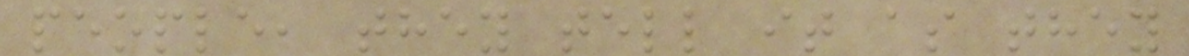people, they tell it as they
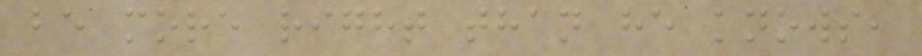be more right than he knows,
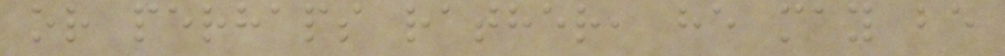or perhaps rather, he may be
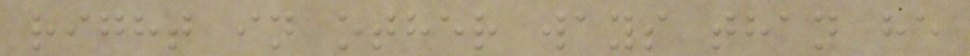right in other ways than he
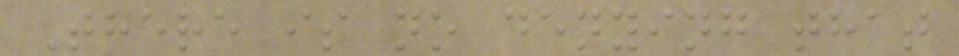There is no denying that
